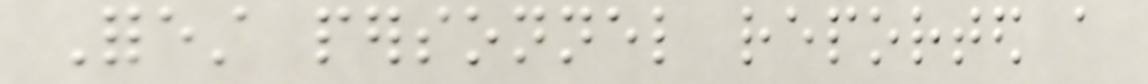Forest personnel reported a
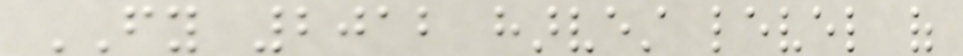FY 2012 harvest level of
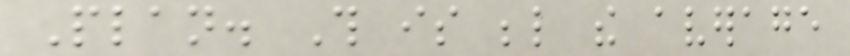Plan. This is below the average
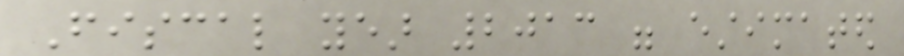Fiscal year 2013 were estimated
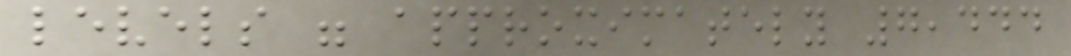levels were approximately 7,444
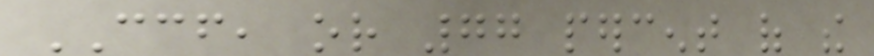CCF, or 77 percent of the
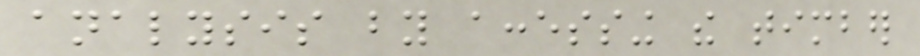analysis by accessing the timber
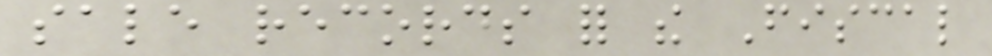sale records for the Fiscal
